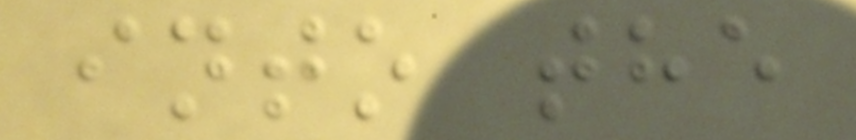into the
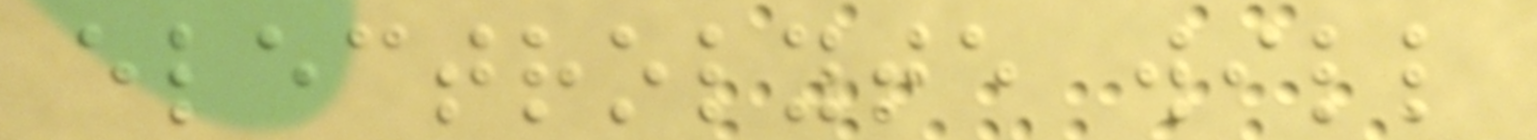electrolyte will
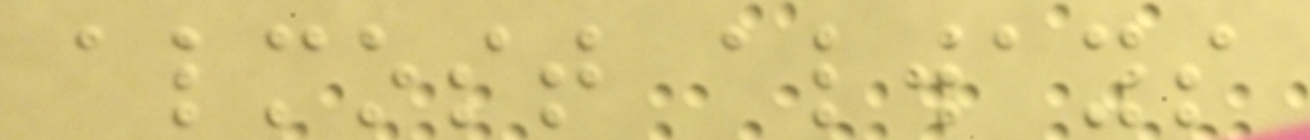almost always
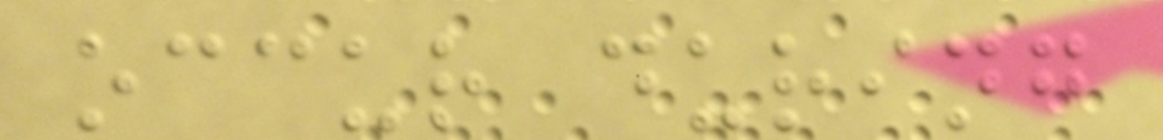occur during
